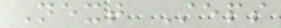Next Steps
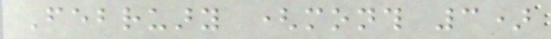February (month 3)
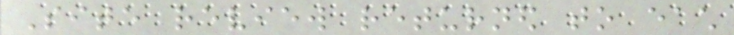Site review returned to each
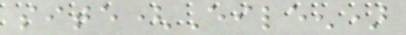site(Eileen)
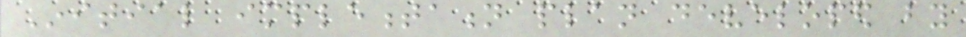Initial implementation plan developed by
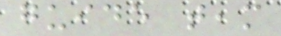guide team
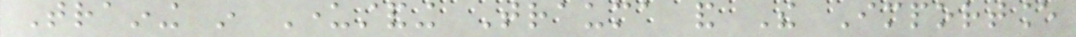Training in Understanding Trauma and The Importance
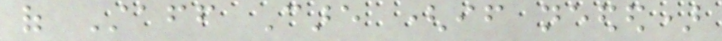of Staff Care (if needed)
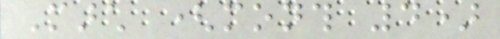March (month 4)
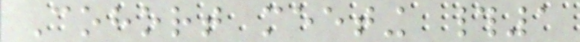Cohort meeting #1
